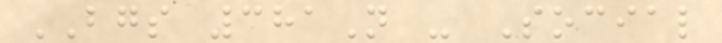BGS 381N - Social
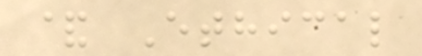& Ethical
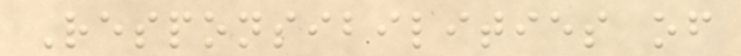Responsibilities of
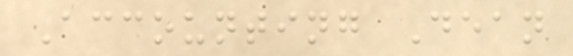Accounting Dean
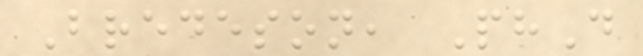Bredeson, PhD
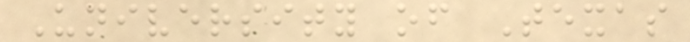University of Texas
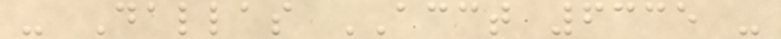- Dallas ACCT 6335 -
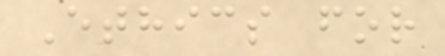Ethics for
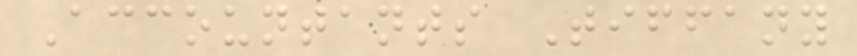Accountants Tiffany
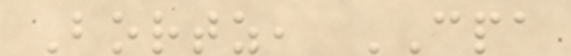Bortz, CPA
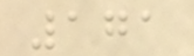171
